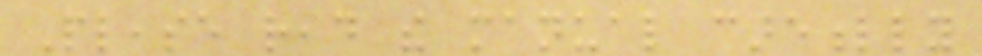Please read the manual carefully
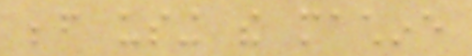before using the machine
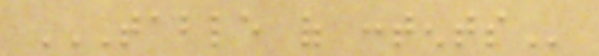TABLE OF CONTENTS
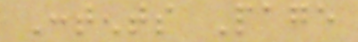Contents Page
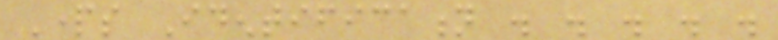Parts Identification . . . . .
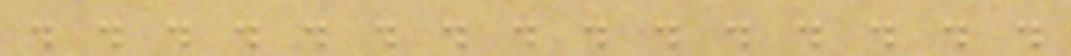. . . . . . . . . . . . . . .
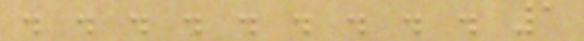. . . . . . . . . 1
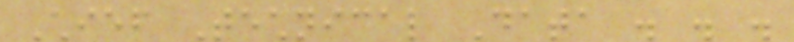Chief Technical Data . . .
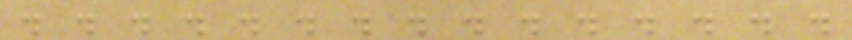. . . . . . . . . . . . . . .
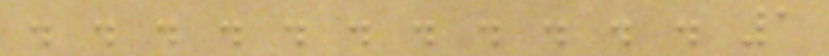. . . . . . . . . . . 1
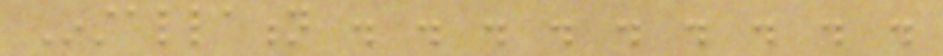Installation . . . . . . . . .
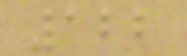122
